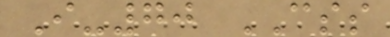I-70 CSS
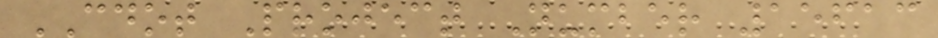CDOT Project Number 15613
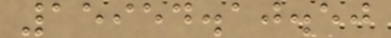15954.10.50
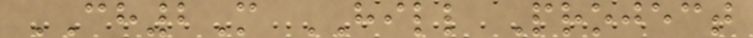CH2M HILL Project
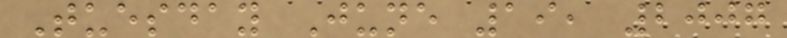Tuesday June 19, 2007
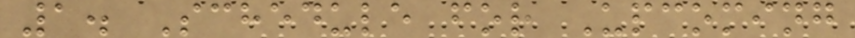1. Schedule for Upcoming
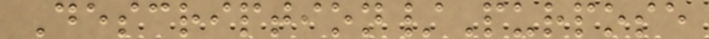Description/Purpose
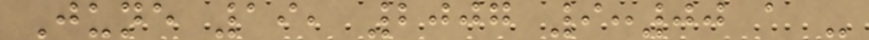June 19, 2007 9:00 a -
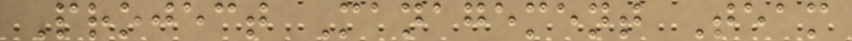Project Management Team
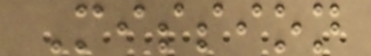Mission
